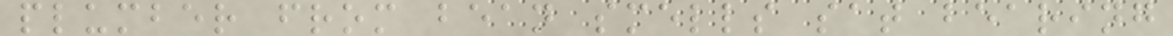plumber from bean smells sat bearing
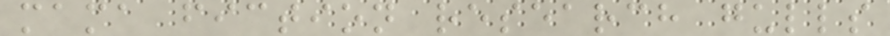mama fiction research gulls
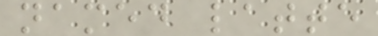named latte
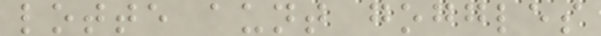lotte aunt goggles
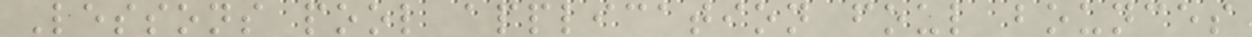Lessons pool application foul bounces
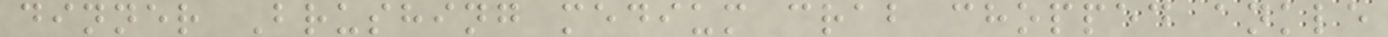dinner Brushing medium crab chopped ankle
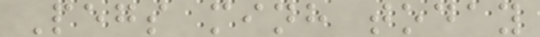Pegs minh today
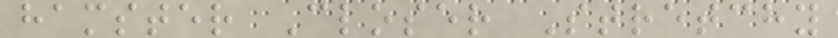hamster Closer Stretchy
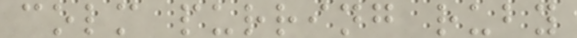colm purring ruby
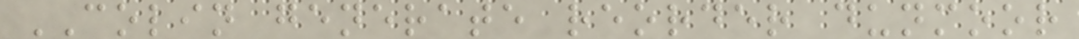COLIN generate reorder dunmoor
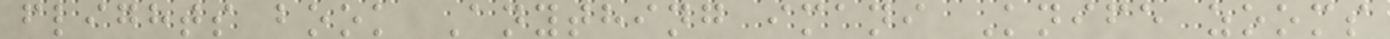flights book Anything imani Knife zooms
